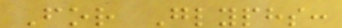For Glyphs:
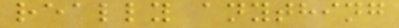really anything
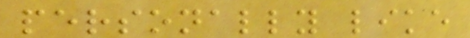personally like
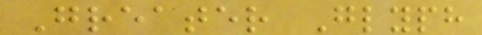Greater Glyph
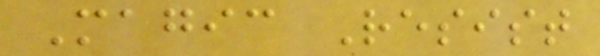Magic Resist
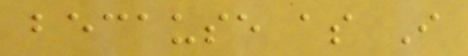because as I
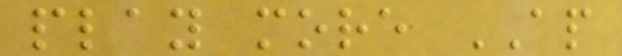play more AP
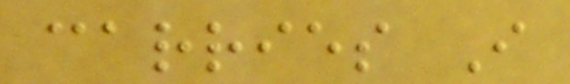carries I
